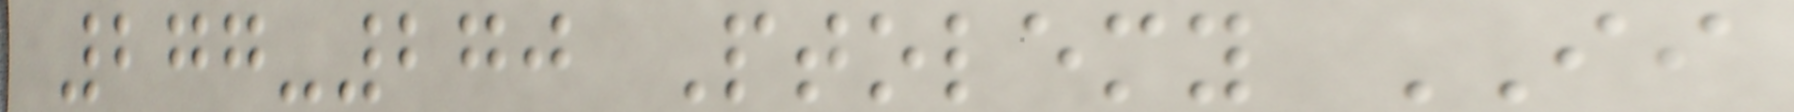277-270 Ptolemy II
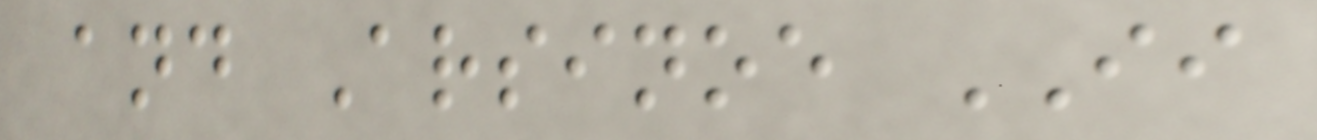and Arsinoe II
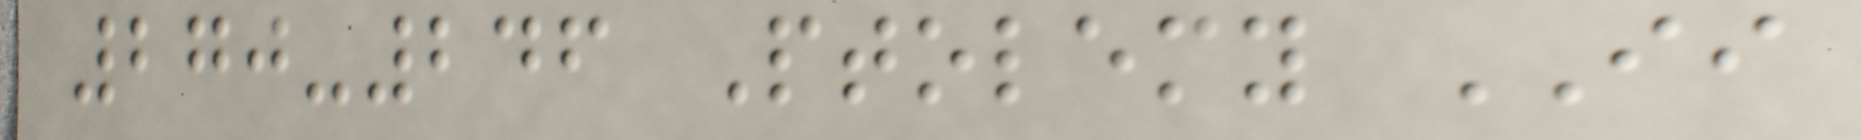270-246 Ptolemy II
